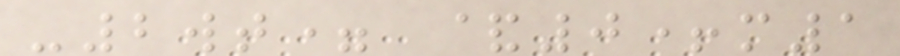-2wt= &0+m1
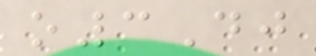o3Dj
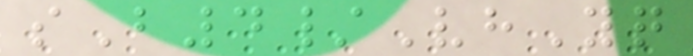sB4/VhYq
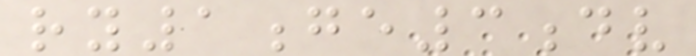ry1ge3dv
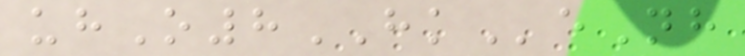uhO8HKeNh
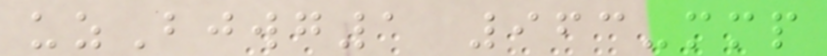uzBjwg1 963-mmp
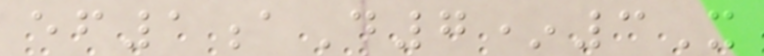ef1aD7*3X
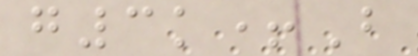g3k+B
